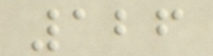126
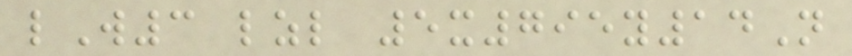lW3 lzl 5x795y14N
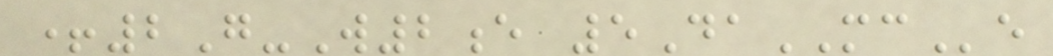+2G-W2e 5DaMCe
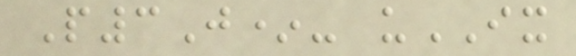P3J*- uIX
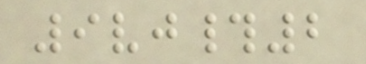9vj#2
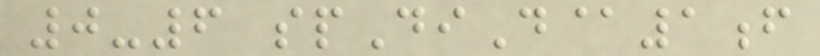0-6 spDiD@1f
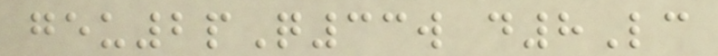geu2pQ33w d8Lc
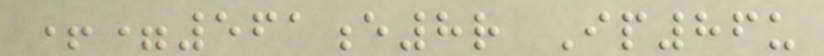+=561e8r Ip86u
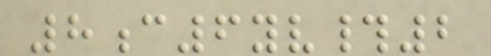8c6yv#2
